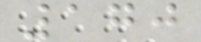170
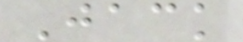Jack
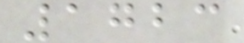1723
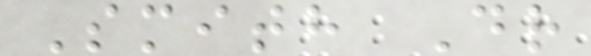Smith Dr
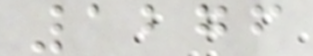1276
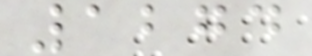1274
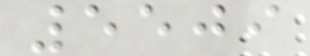5509
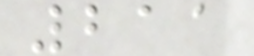211
